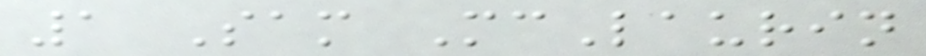1 Sam McLaurin
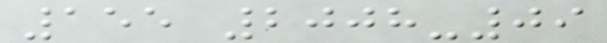155 2008-09
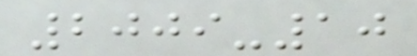2009-10
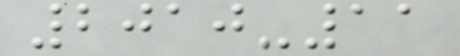2010-11
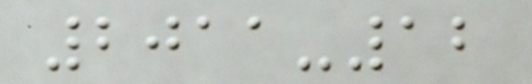2011-12
